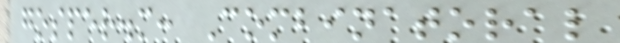gosper.m: Combinatoral
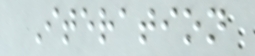Iteration
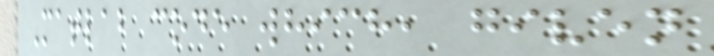Matlab code which, given
